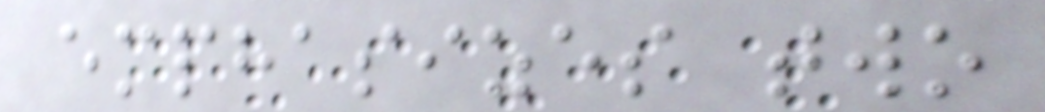emphasizes two
